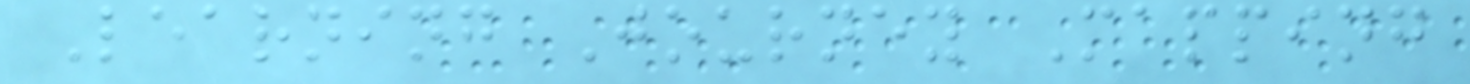Learning Journey Mapping
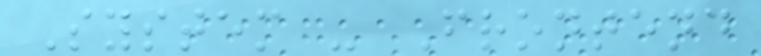System - Frontend
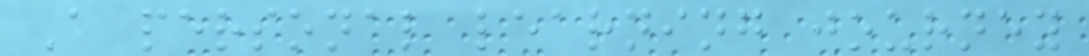A personal learning journey
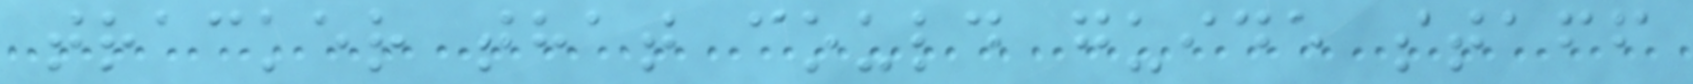tracker that could guide staff
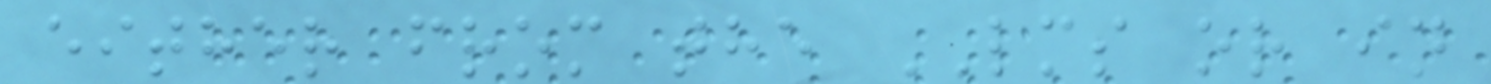either from the LMS or in
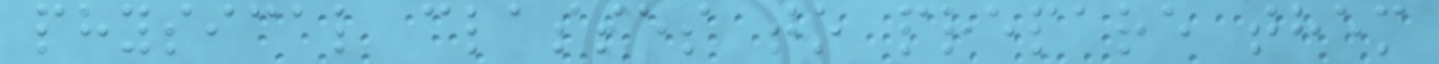physical classes to prepare them
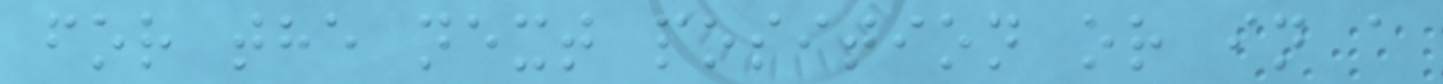for the next position or in a
